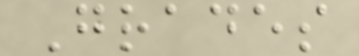Grades
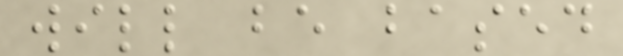will be based
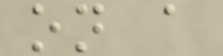on a
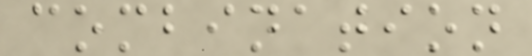combination
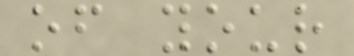of your
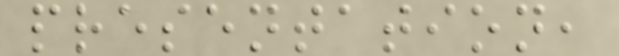presentation,
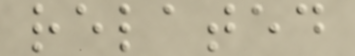related
